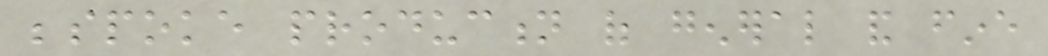bespoke production of general and fine
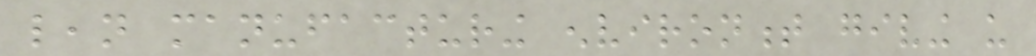lean manufacturing environment giving us
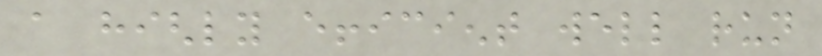a highly efficient well run
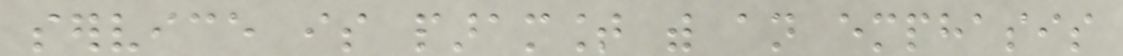service is paramount with an emphasis
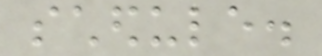schedule.
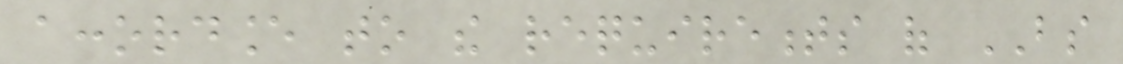accordance to the requirements of BS
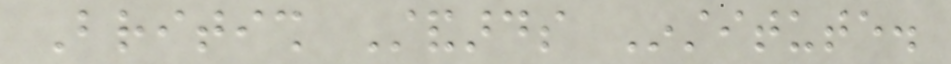British Standards Institute.
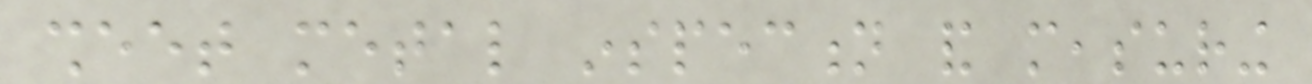sheet metal inspection and measuring
